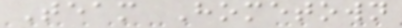Team Hometown
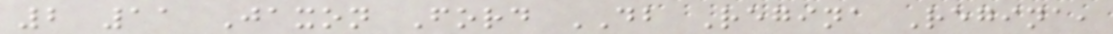2 11 Jaxon Ford DB Regina Regina,
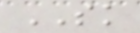SK
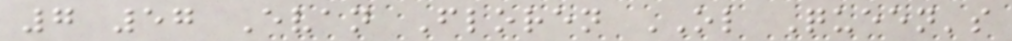7 57 Evan Floren OL Queen's
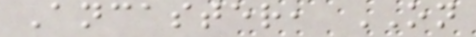Ancaster, ON
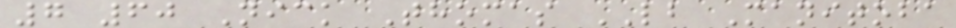7 60 Nick Thomas LB Manitoba
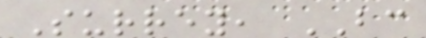Surrey, BC
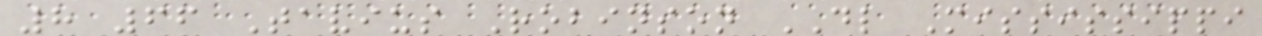8 66 Tavius Robinson DL Mississippi
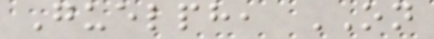Guelph, ON
